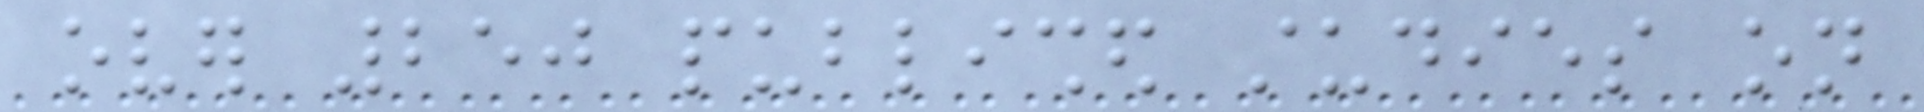over 250 published studies on
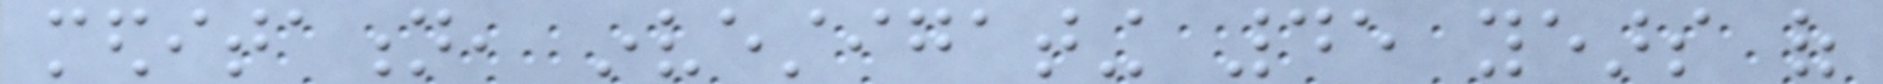meditation, investigating 45 years of
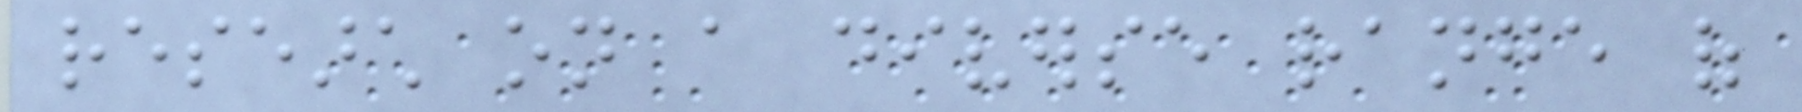research on a diverse range of
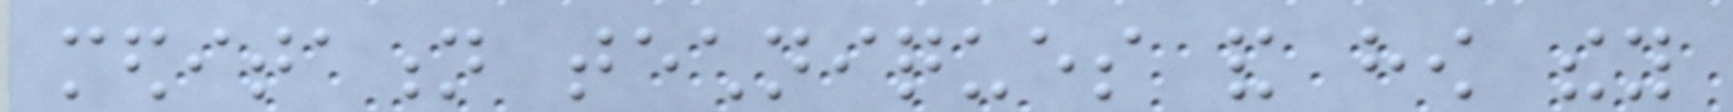meditation techniques and how they
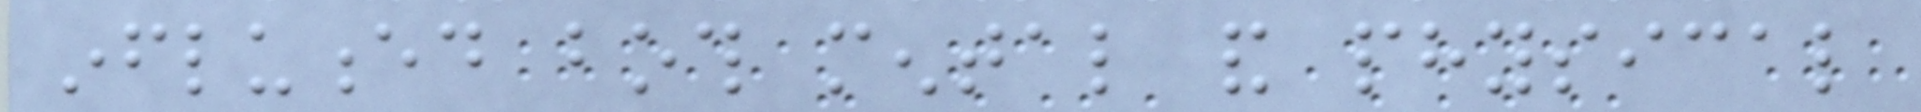influenced both mental and physical
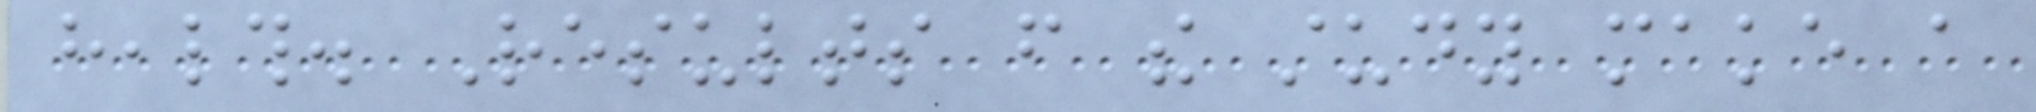health. Results from the study make a
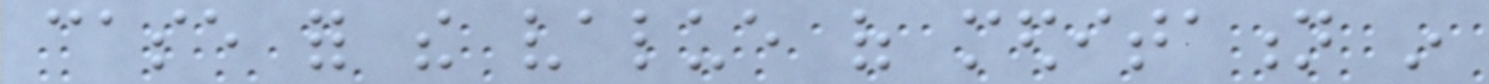case for the value of meditation in
